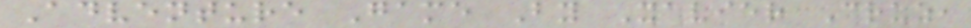Adventure Game By Xavier Cruz,
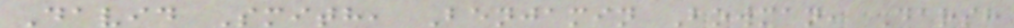David Smith, Benjamin Bowman, Darsh
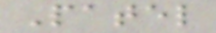Patel
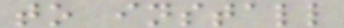to install
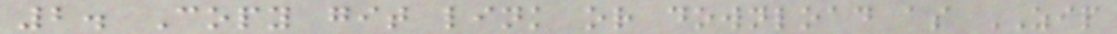2. Copy git link or download as ZIP
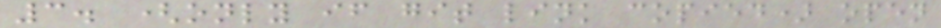3. (only if git link copied) open
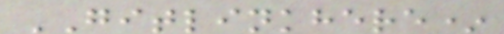GITLINKHERE*
